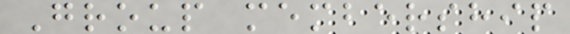Group membership
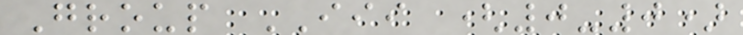Group III (0-0)
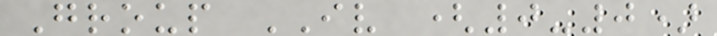Group IV (0-0)
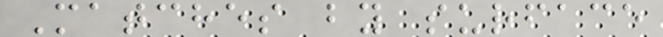Matches by surface
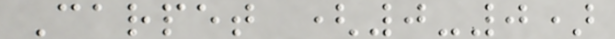Carpet (0-0)
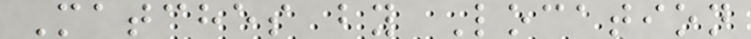Matches by Location
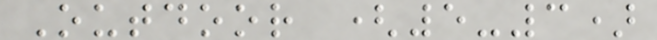Outdoor (5-3)
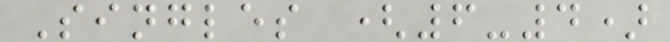Singles (6-4)
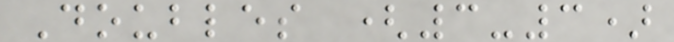Doubles (3-3)
